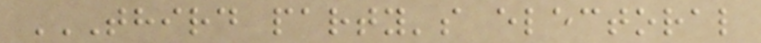THIRD PARTY'S ELECTORAL
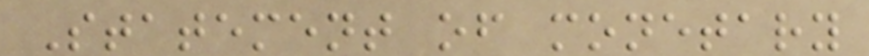Statement of monetary
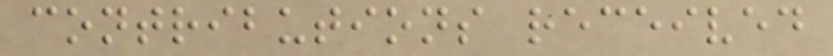contributions received
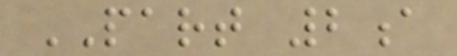PART 2a
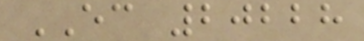EC 20228
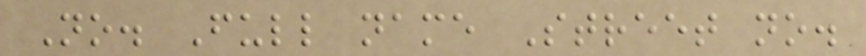No. Full name Street no.
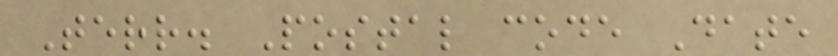Terr. Postal code Date
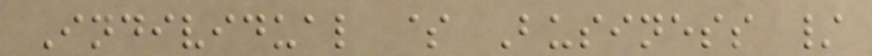Individual $ Business /
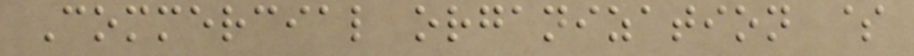Commercial organization $
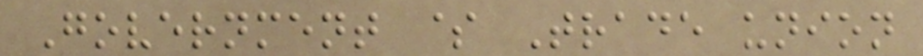Government $ Trade union
